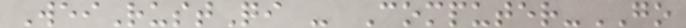WeiRustQi - Computer-GO
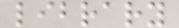library
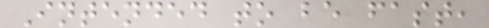Intended to be fast,
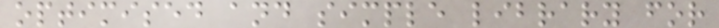optimised and simple library for
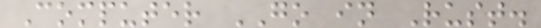Computer GO in Rust.
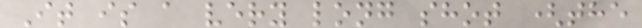It is a very long shot (the
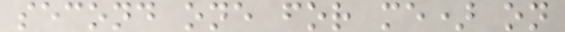second one for me) on
